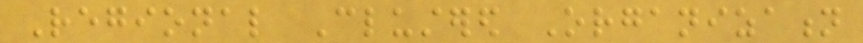Regional Clustered Organization
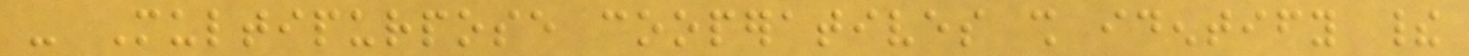- Multipurpose cooperatives shall identify their
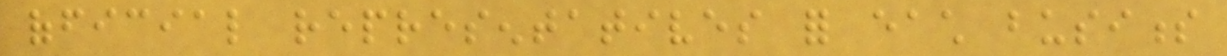official representatives for each business
